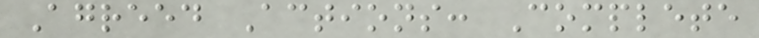Agreed Actions: Complete
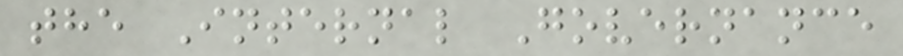the Internal Governance
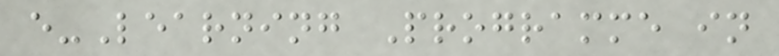e-Learning Programme in
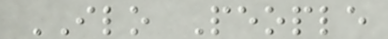ILO People
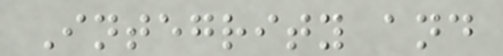Integrity and
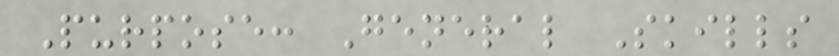Purpose: General Skills
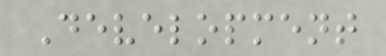Development
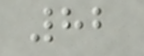82
